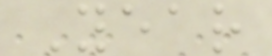Year
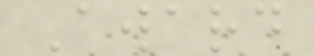Award
